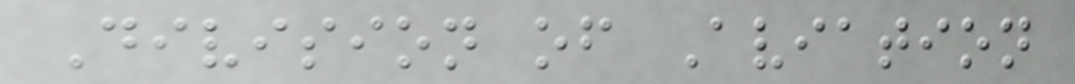Division of Aviation
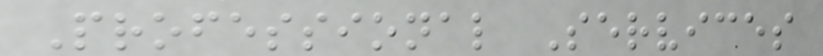Professional Services
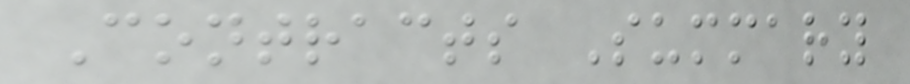Contracts Summary
